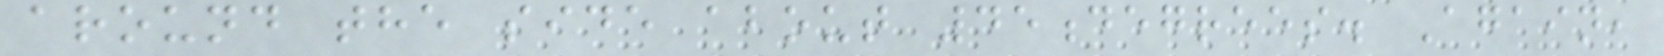around the side about 45degrees. Again,
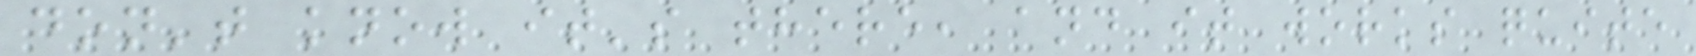don't know it's there, and it works quite
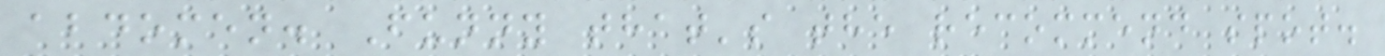abdomen. Funny that's the recommend spot.
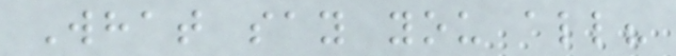What say you all?
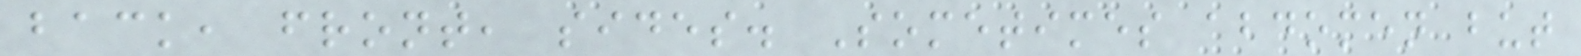back, front, sides. Sometimes abdomen but
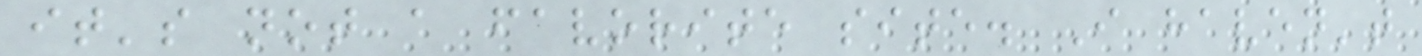it's not a favorite site. I haven't
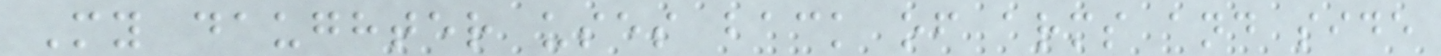My daughter uses back of arms and side
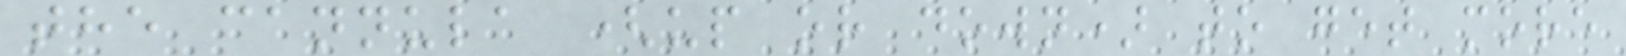the cannula (up or down) to get more
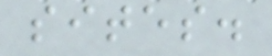sites.
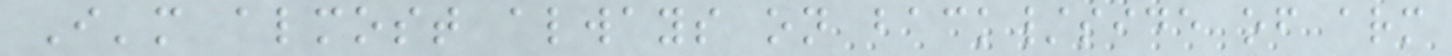I'm almost always on back/side of arm
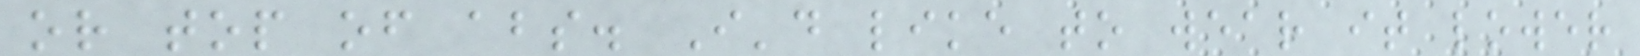or top of abs. I'd like to wear it lower
